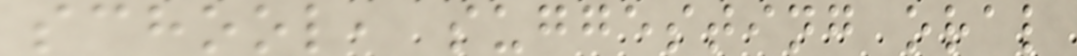school, suggesting oral
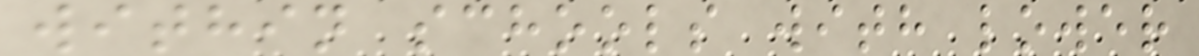within schools with lower
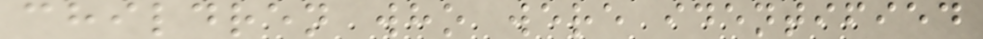children who were identified
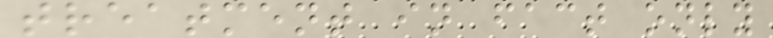treatment in fact only
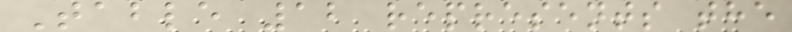Table 12 represents the
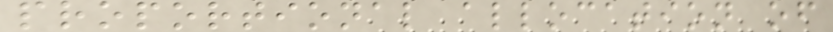proportional allocation of
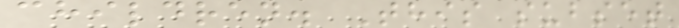children. This subset
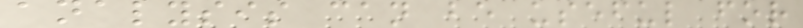analysis can be useful for
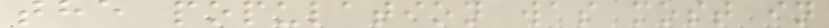the population was most in
